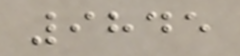9845
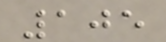105
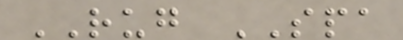RUG SPA
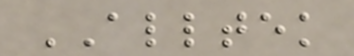ALLTEK
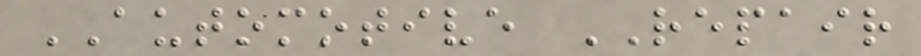AUTOMOTIVE REPAIR
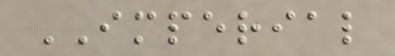IMPERIAL
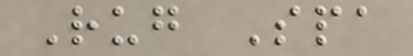Rug Spa
